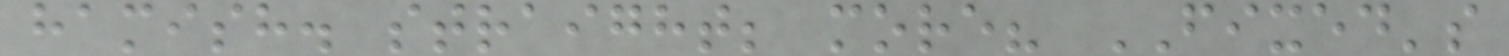hamish. straight; more? FIXED's
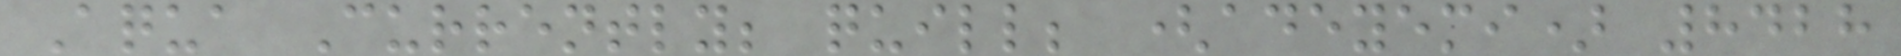Aqua Currently; quill; (adeyemi) 8428
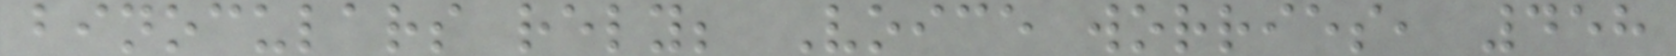binoculars rely; Voice worries, 458
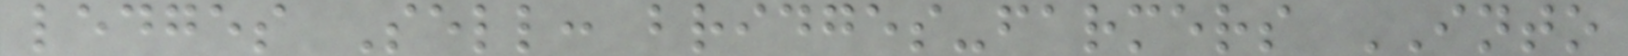ledges Sell: bridges-farmers INTO
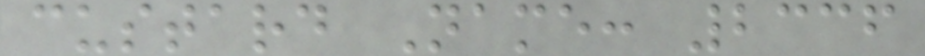custard Name: 2336
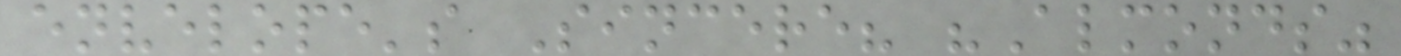envelope's Sincere? "Almonds"
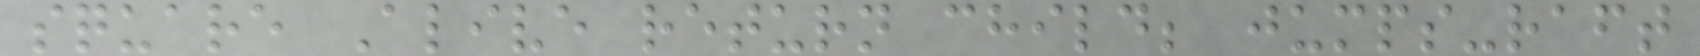square Alive return child; jumps-raft
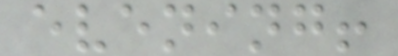evening!
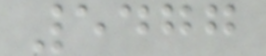5477
